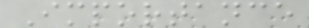Importance
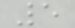5
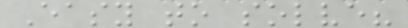Easy to solve?
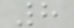8
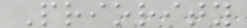Priority
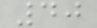40
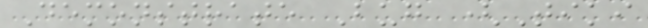Demonstrate Bug (Tiki
